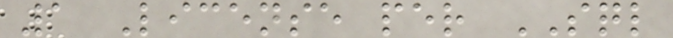1 License per SQL
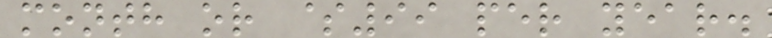month or $99 per year.
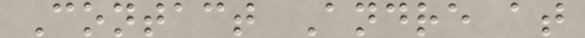Contact Andre at
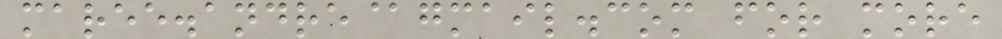maree.andre@gmail.com for more
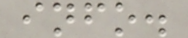info.
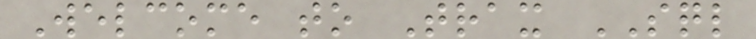Welcome to Trax SQL
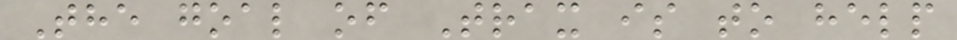The goal of Trax is to help
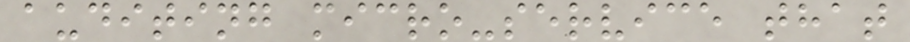auditing micro-service that
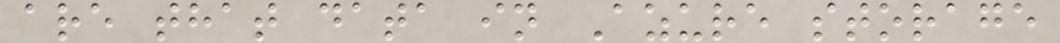are that data in Azure storage
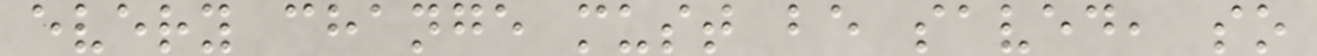every change must be saved, so
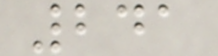241
